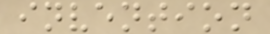invention
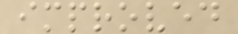improved
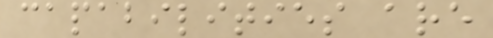capabilities are
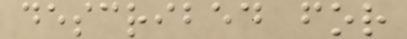described for
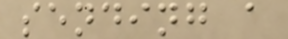sending a
